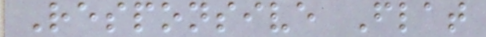Responsive Flat
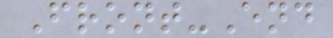Front-End
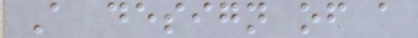A design of a
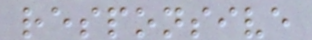responsive
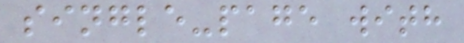single-page with
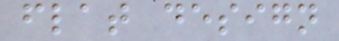flat design
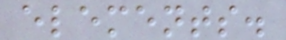elements.
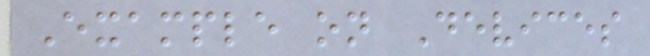Example on Devices
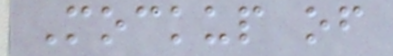Mockup of
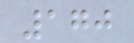170
